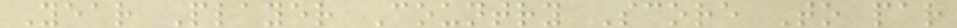Year Player Country Score To par
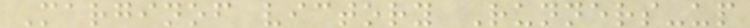Marginof victory Runners-up
